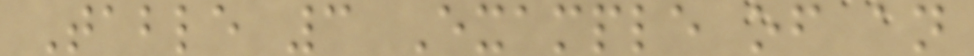Table 3 Example of an
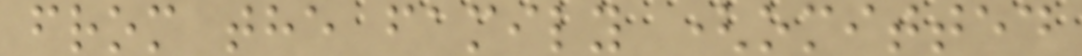from the family (omitted
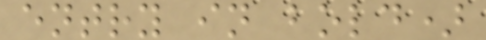entry in bold)
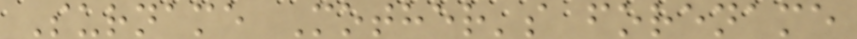Surname Mother's forename
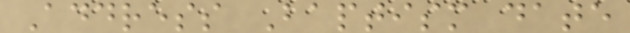Address Baptism date
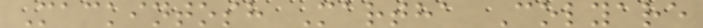Mackintosh Martha Colyare
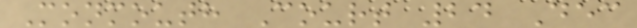Monmouth Court 24 Dec
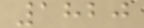1820
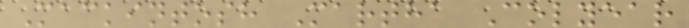Mackintosh Martha Colyear
